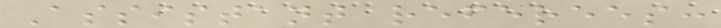Assistant referees:
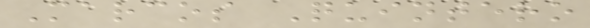Marcos Quintero
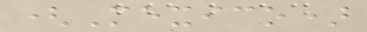(Mexico)
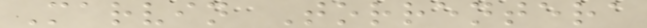Marvin Torrentera
